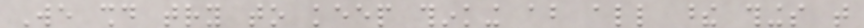We should try to keep thinking about all these things that
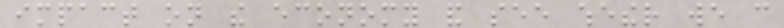impact on the economy and see whether we can
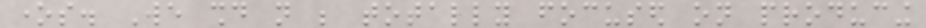ones. We should not be totally focused on producing
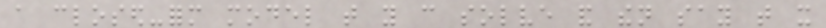a closed-form model that you can solve and then say that it
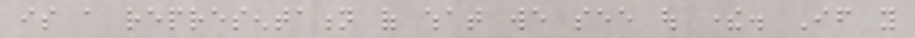is a representation of what we see out there. If you
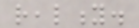reality.
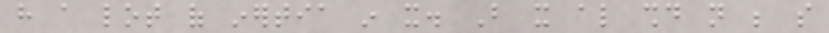have a lot of inertia in it. But it also should not be so
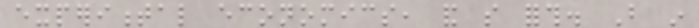experimental economics, and so forth. But in
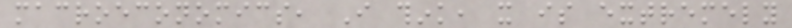macroeconomics, I think, it is extremely
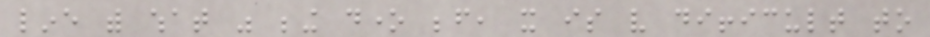line with what was being done before, it is very difficult to
